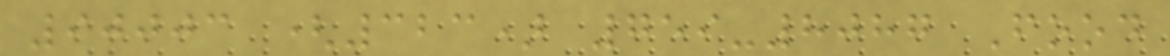90003 (323) 759-8087 Food
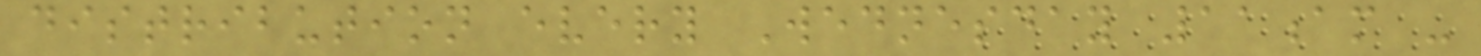distribution every Wednesday 11am -
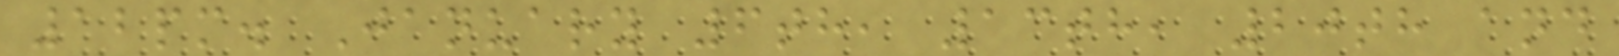12pm. January 6th, 13th, 20th and
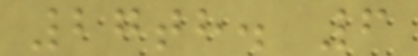27th. 6
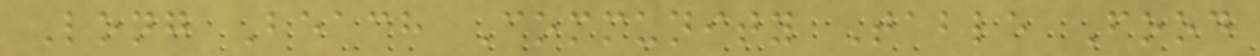Long Beach Community Table Food
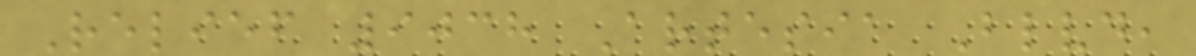Relief 9038 Artesia Blvd,
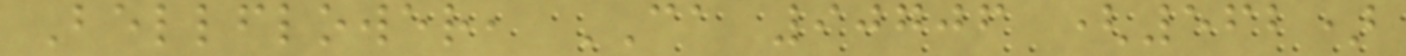Bellflower, CA 90706 (562)
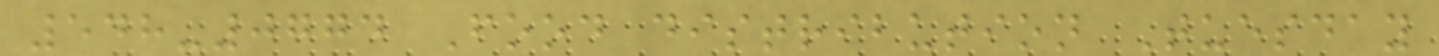548-0774 Food distribution Tuesday
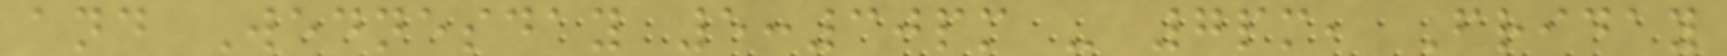and Wednesday 5:30pm - 7pm, Friday
